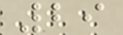29
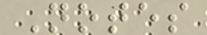Notes
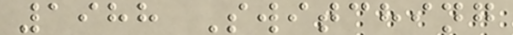1988 Switching
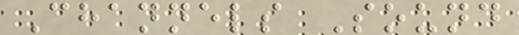Channels Sound
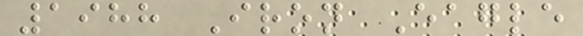1988 Iron Eagle
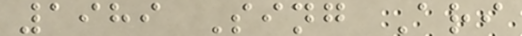1989 Sing Ari
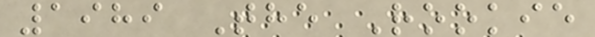1989 The Rookie
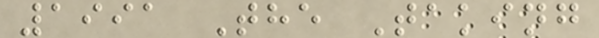1991 The Taking
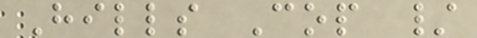Hills Cop /
